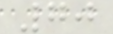70
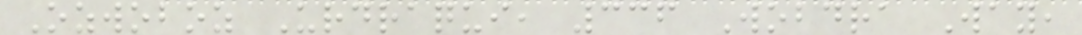Ozwoboz Urdraqui, 336 Wobdra Way,
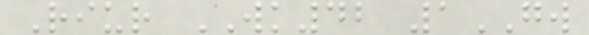Riur WK42 1GW
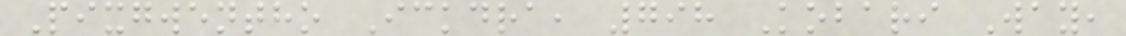Pixgwentho Ickdra, 798 Kobari Way,
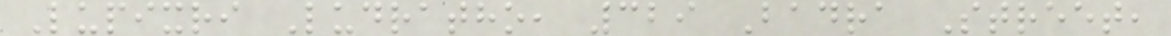Lupixri Ludratho, 329 Badra Street,
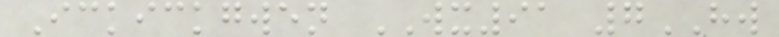Ickickgwen WX91 7HW
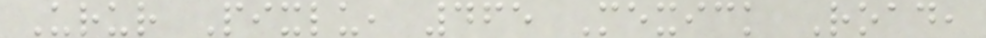Urur Pixlu, 465 Mexick Road,
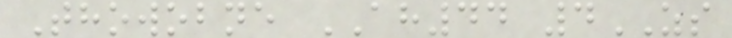Thowobne AH44 4ZS
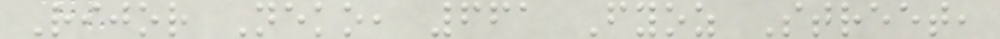Rijor Neko, 661 Fyoz Street,
